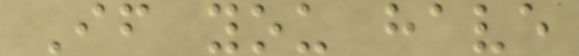If you have
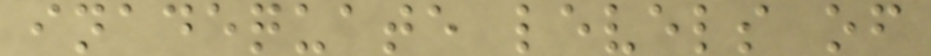inadequate levels of
